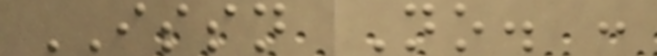ISSN No. :
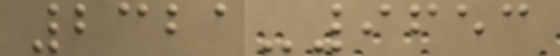2321-9653
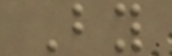By
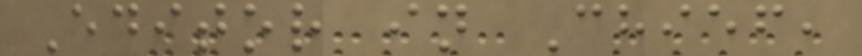Editor in Chief,
